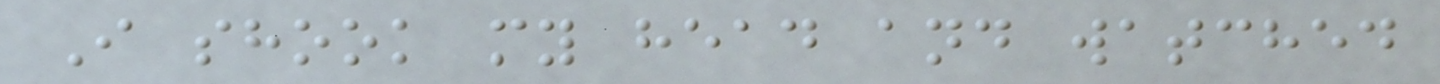I shook my head and watched
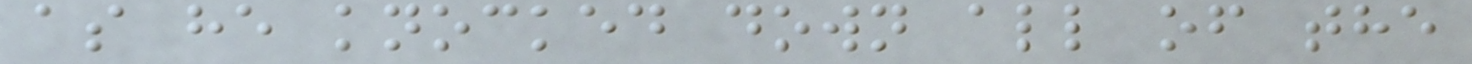as he knocked down all of the
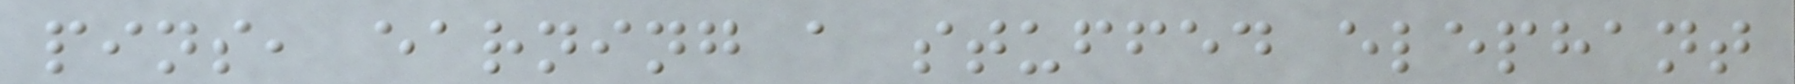pins, earning a stuffed elephant
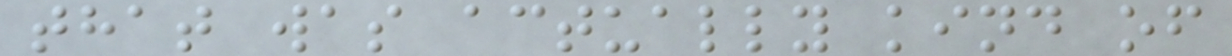that was actually kind of
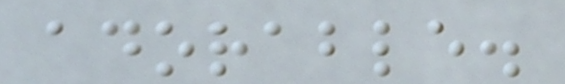adorable.
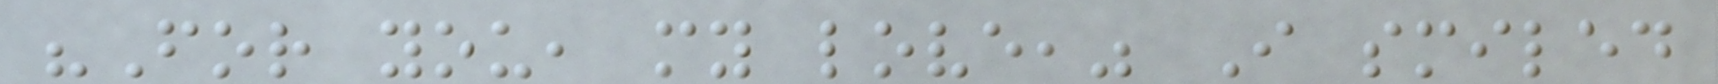"For you, my love," I smiled
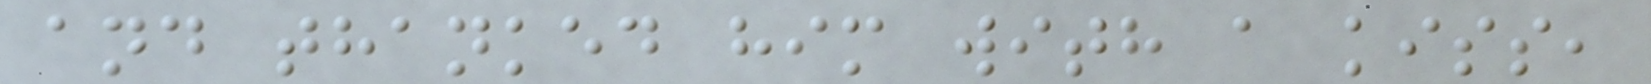and thanked him with a kiss,
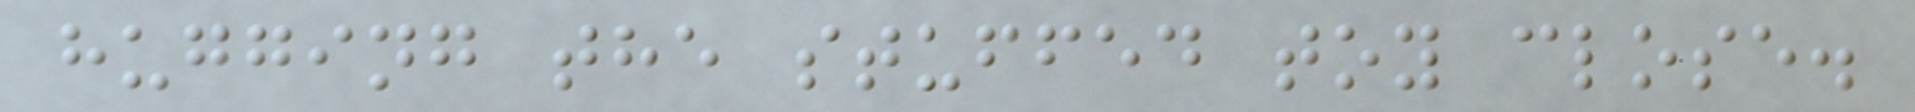hugging the stuffed toy close.
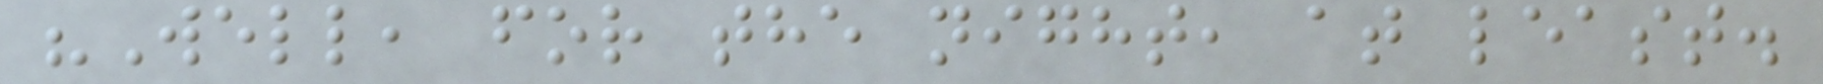"Well, for the night, at least.
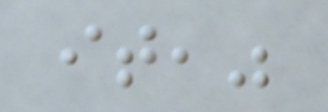it,"
